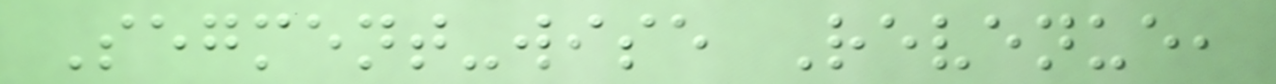Segment-wise Revenue,
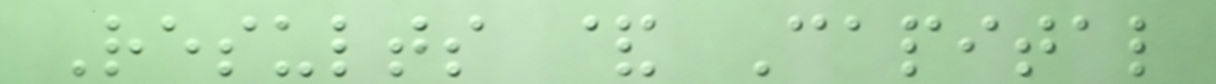Results & Capital
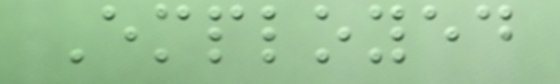Employed
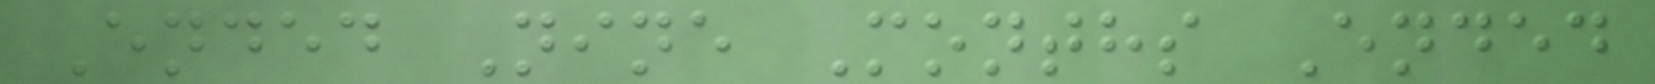Ended Nine Months Ended
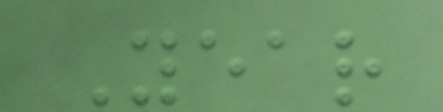Year
